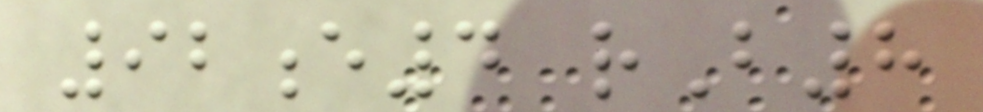92e4 rB8
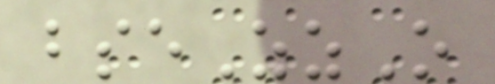bseZzO
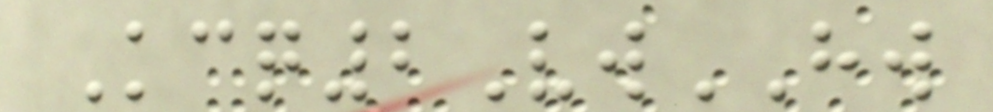Kcq2VwHW
